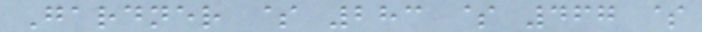Gardner $ 283 $ 467 $
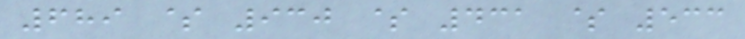689 $ 930 $ 431 $ 533
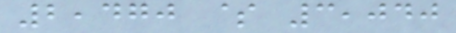2,470 $ 3,040
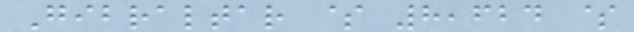Gibraltar $ 8,624 $
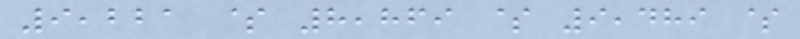9,221 $ 8,869 $ 9,489 $
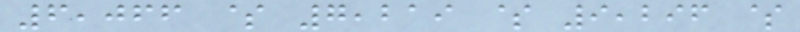6,066 $ 7,219 $ 9,296 $
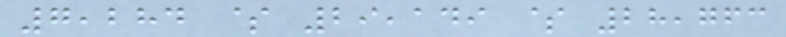7,284 $ 29,149 $ 28,763
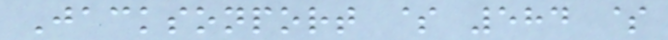Jacksonport $ 584 $
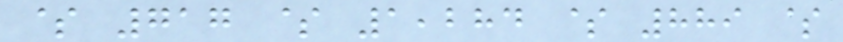$ 717 $ 1,284 $ 889 $
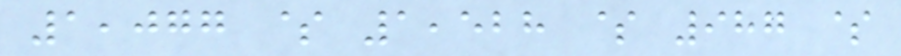1,077 $ 1,528 $ 987 $
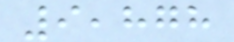9,878
